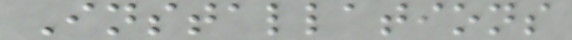Installations
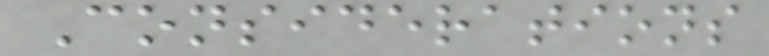Considerations
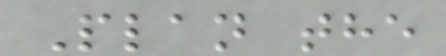Plan the
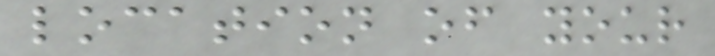location of your
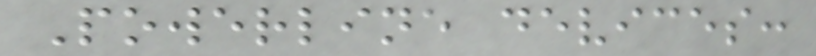Powerline devices:
